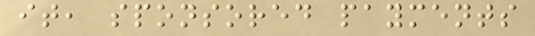it, sponsored payments
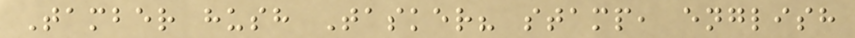Tamber hush Tasker? stamp, english
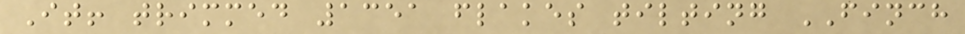It! trimmed 1351 flakes tilting FINCH
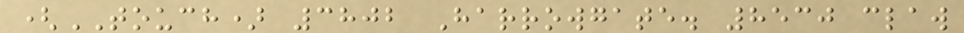(TOUCH) 3802 Harrowgate. 8530 claw
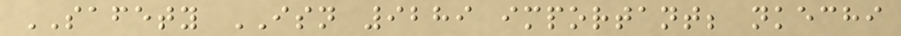SAFETY ISN 9289 important; nkechi
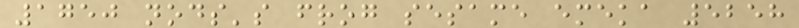1750 nods's frog sesame emeka 5258
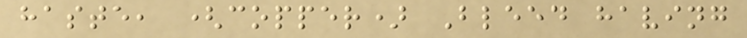haste, (copper) Bleed having
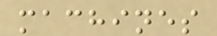machines
